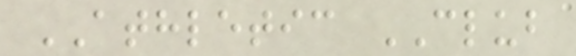ATHLETIC CLUB
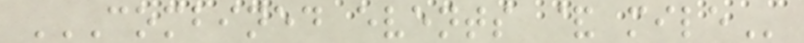COMBINED EVENTS & MILE
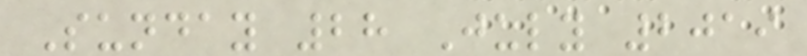Sunday 28 July 2019
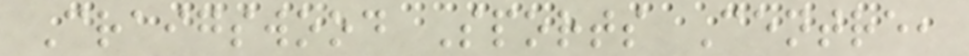Craigswood Sports Centre,
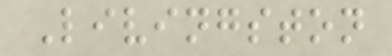Livingston
